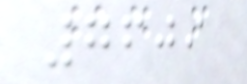7609
